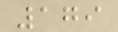179
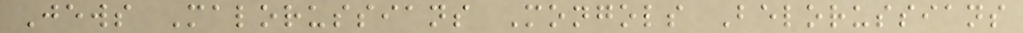Jews Malorussians Mongols Belorussians
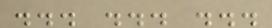... ... ...
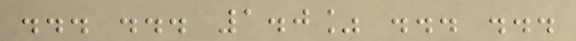... ... 1.0% ... ...
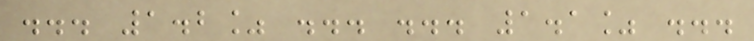... 1.2% ... ... 1.1% ...
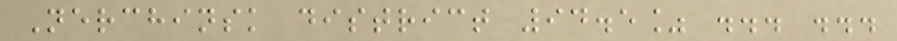Nerchinsk district 94.5% ... ...
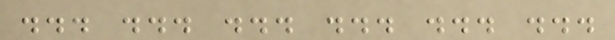... ... ... ... ... ...
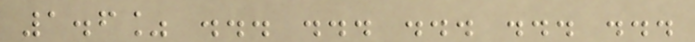1.6% ... ... ... ... ...
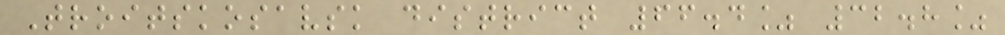Troitskosavsk district 66.4% 32.8%
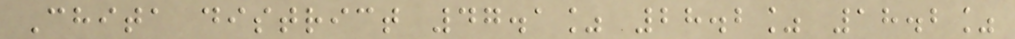Chita district 47.1% 28.2% 18.2%
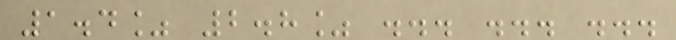1.4% 2.8% ... ... ...
